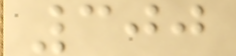300
